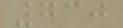730
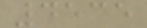4535
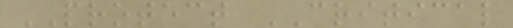PROTECT CRITICAL
